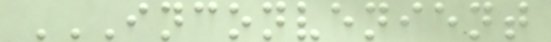INCONVENIENT
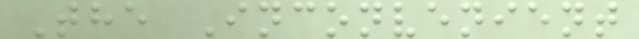The Inconvenient
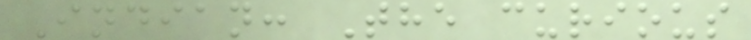Indian: The curious
